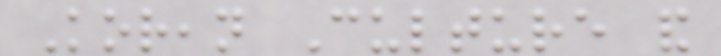Korean Culture and
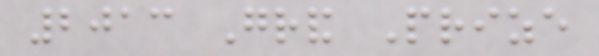2013 Grand Prize
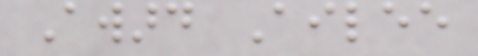Award Ailee
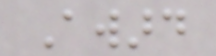Award
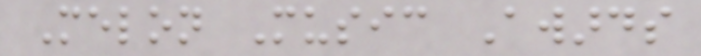Melon Music Awards
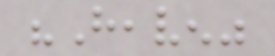"Heaven"
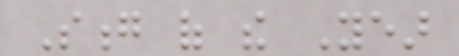Song of the Year
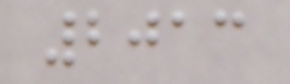2013
